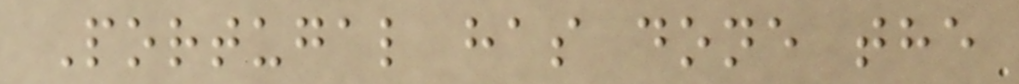Portugal has done the
